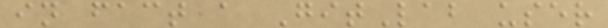in fact a GitLab user
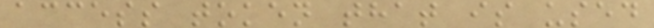access token that is used
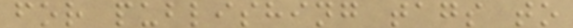for publishing tags to
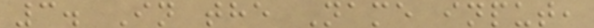3. In the Name input,
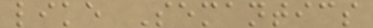like Semantics
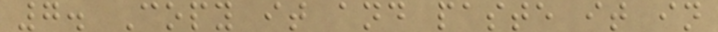7. Copy it and paste it in
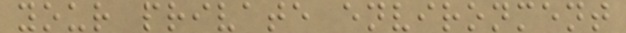your private environment
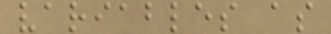variables as
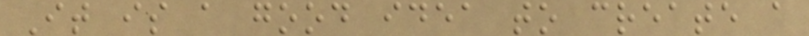It is a good idea to create a
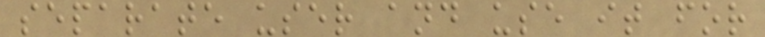separate user and use it for
